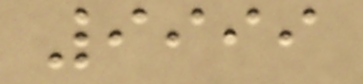9999
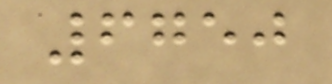6750
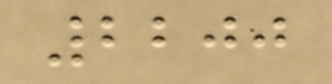2200
